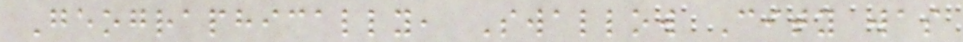Geographically, Swallow City was
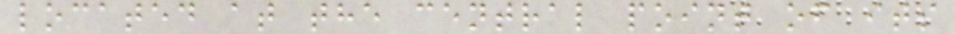located at the central point of its
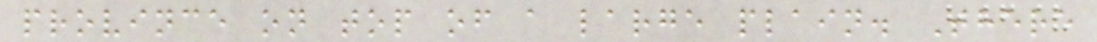province on top of a large plain. There
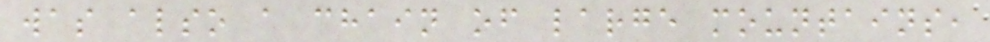was also a chain of large mountains,
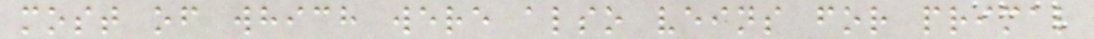most of which were also veins for primal
